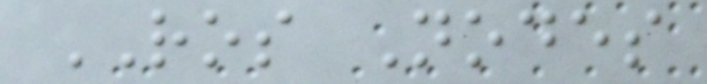ROS Nodes
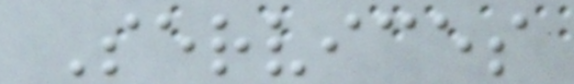Services
